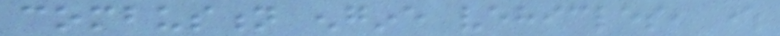combustion engine vehicles, where
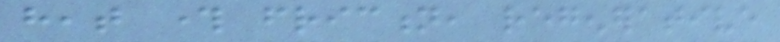heat through friction, regenerative
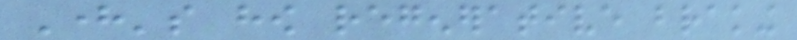Here's how regenerative braking
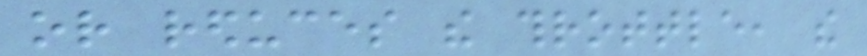or reduces the throttle, the
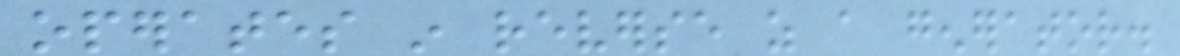operates in reverse as a generator.
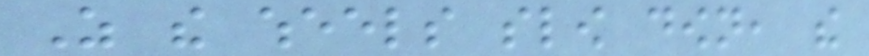As the wheels slow down, the
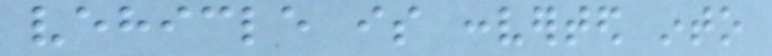vehicle is converted into
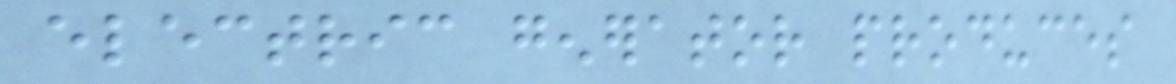electric generator produces
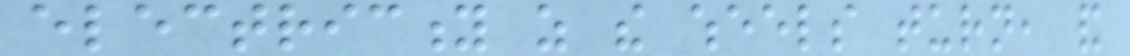electricity as the wheels turn, and
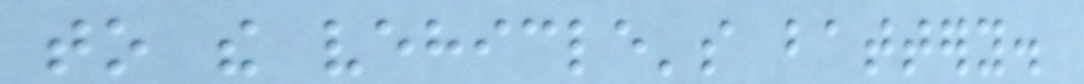to the vehicle's battery.
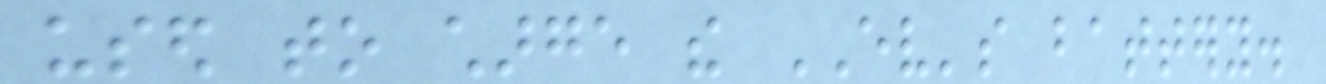used to charge the EV's battery.
